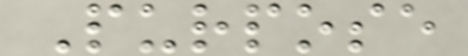Purpose
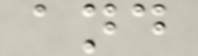and
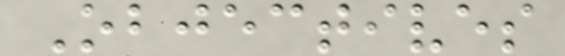Objectives
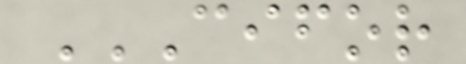CIFOR
